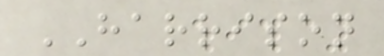HARRISON
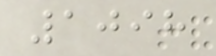1098
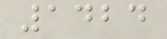1424
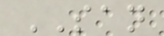SAN
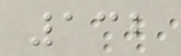132
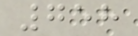758
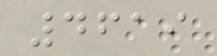4619
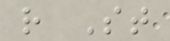r St
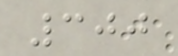300
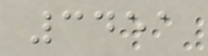3451
